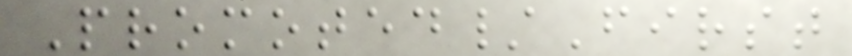Promoted/First
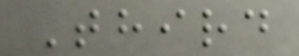Third
